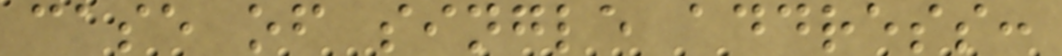case of single address:
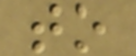to
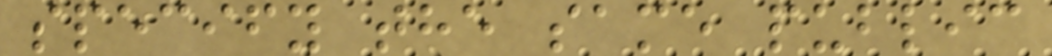specify the same public
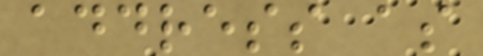address as
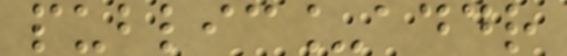public_addr
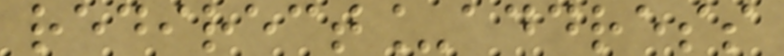redirect_address
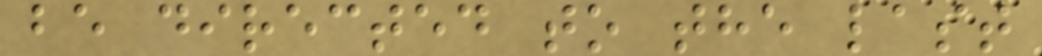be directed to the last
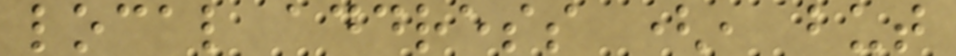local address (, but
